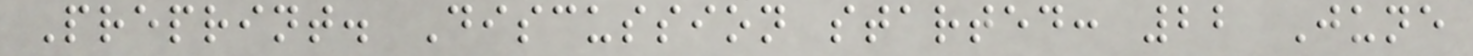Preprint. Discussion started: 22 June
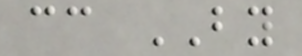cc BY
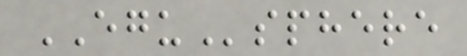EGUsphere
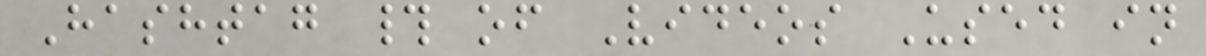Hashtag # of Videos Used in
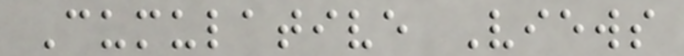Cumulative Views
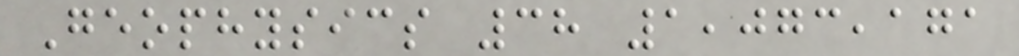Geophysics 38 1,073,171
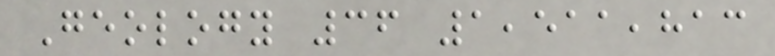Geology 36 1,511,813
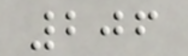206
